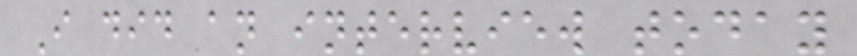I did an interview today
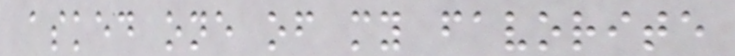asked one of my favorite
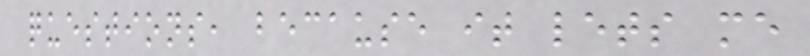questions, because it lets me
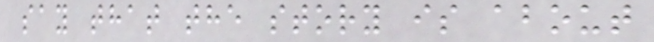say that the story is about
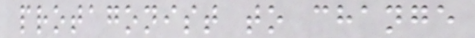protagonist to change
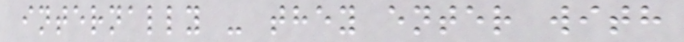internally - they enter with
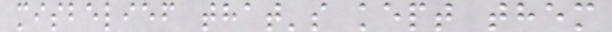misbelief that's kept them
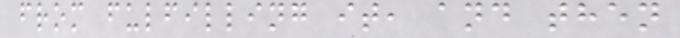from fulfilling it, and then
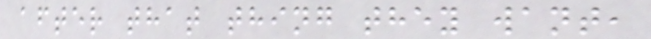after that thing they want,
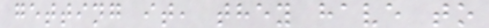getting it, they have to
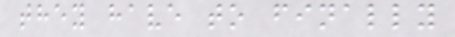they have to finally
